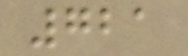721
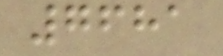7681
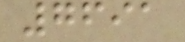7691
